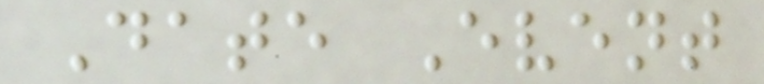Date Event
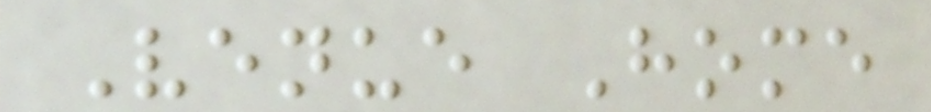Venue Home
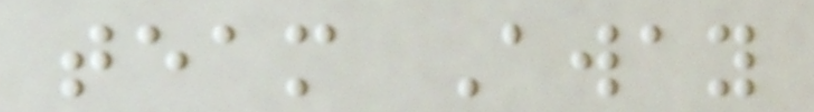team Away
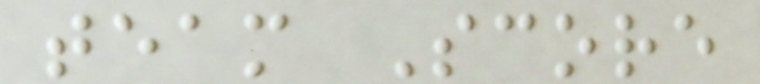team Score
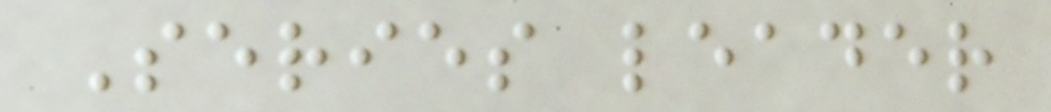Series leader
